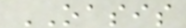OASIS
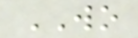WO
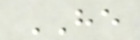HE
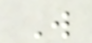W
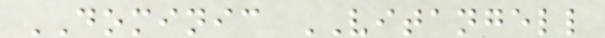DOMINIC VITANGELL
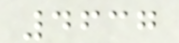4637
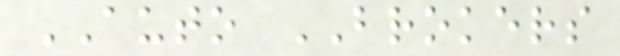AUTO BROKERS
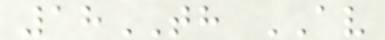18TH AV
